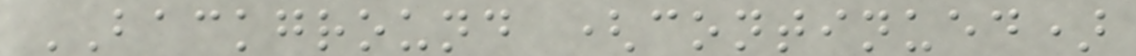BACKGROUND (continued)
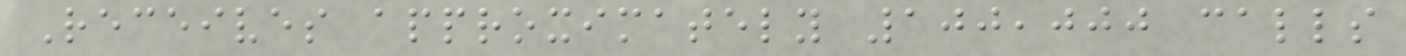Receives approximately 100,000 calls
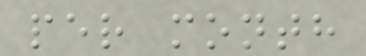per month
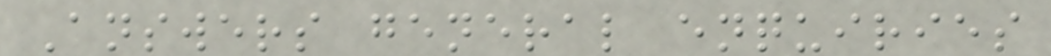Answers general enquiries
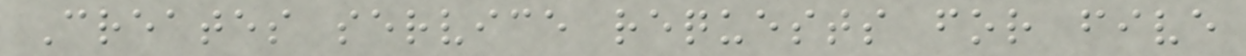Creates service requests for five
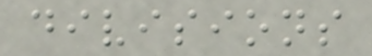divisions
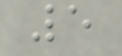5
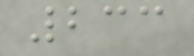233
